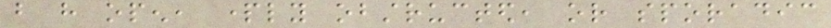but have open, partly obstructed, or sporadic
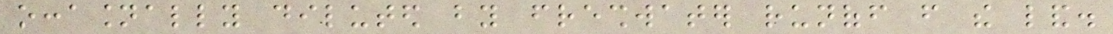occasionally diluted by freshwater runoff from the land.
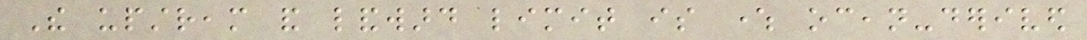The upstream and landward limit is where ocean-derived
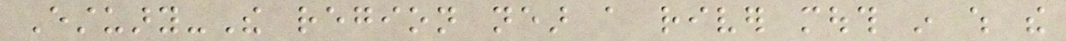Estuary-The region near a river mouth in which the
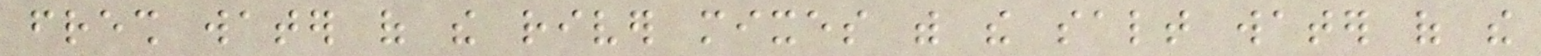fresh water of the river mixes with the salt water of the
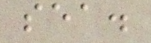sea.
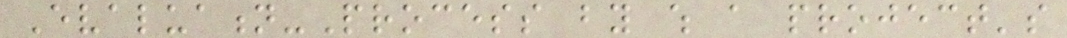Evaluation-Process by which a project's
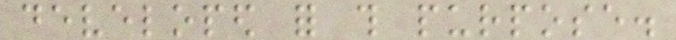developed for this purpose.
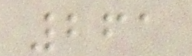261
